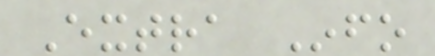Extra Info
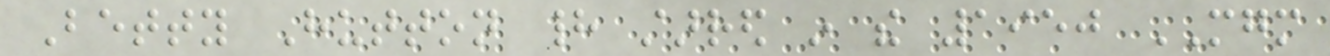Betty Hutton had starred in the 1950 MGM
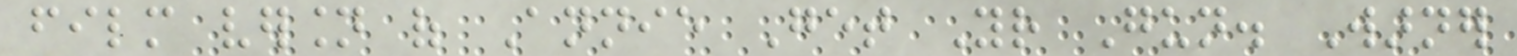film version of Annie Get Your Gun. Warner
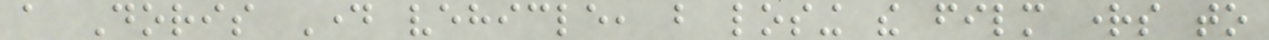a Doris Day vehicle, but losing the film rights to
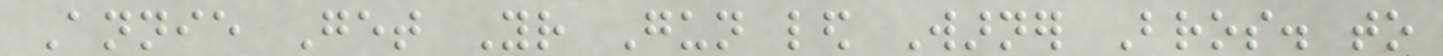Annie Get Your Gun led Warner Bros. to
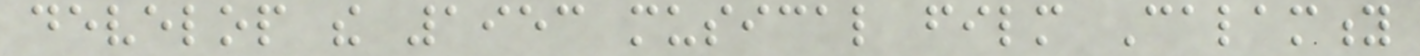develop the 1953 musical film Calamity
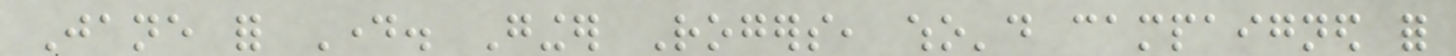Jane for Day. Ginger Rogers, who'd campaigned for
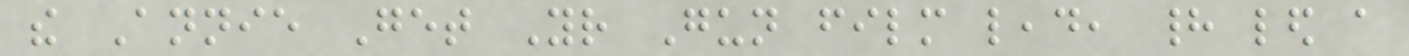the Annie Get Your Gun film lead, had led a
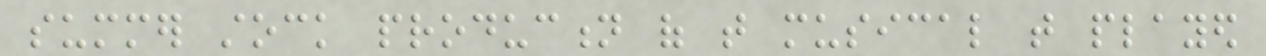summer stock production of that musical that played
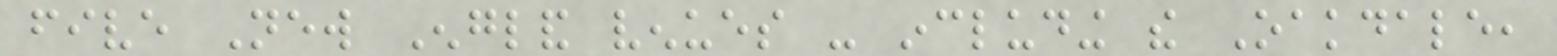five New England venues - including the Oakdale,
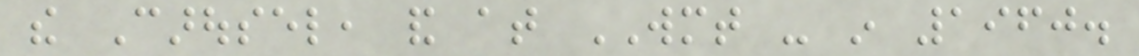the Carousel, and at WMT - in 1960.
